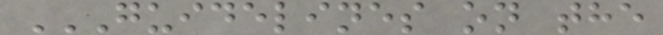GUIDELINES ON THE
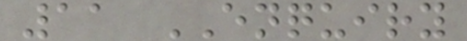11 ENQUIRY
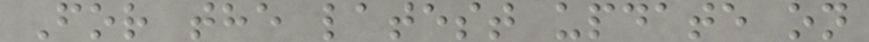For the latest update on
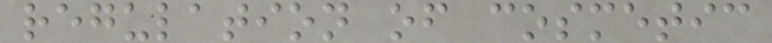regulation of cosmetic
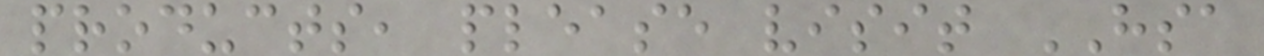products, please visit HSA
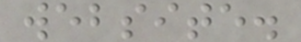website.
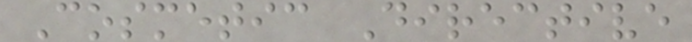Cosmetic Directive
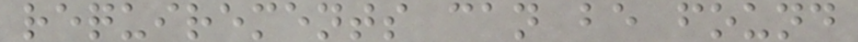requirements can be found
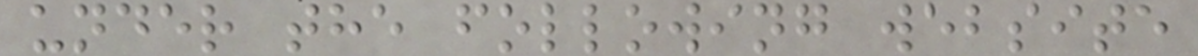under the following website
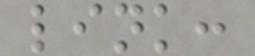link:
